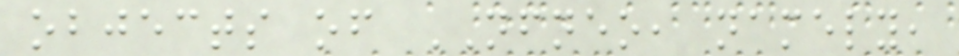objects of NFNEO, namely,
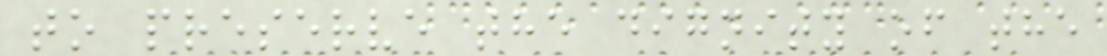to preserve the dignity of the
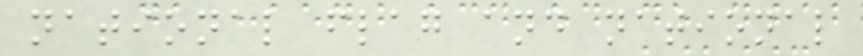national flag and national
